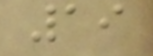19
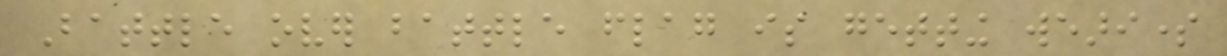Battle over battle flag is getting wearisome
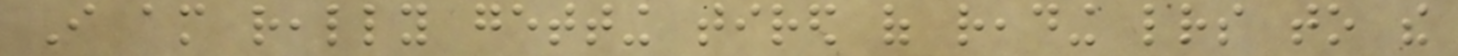I am really getting tired of reading letters to the
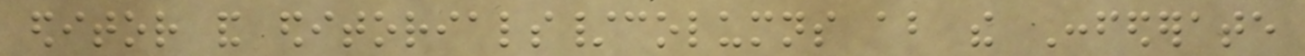editor and editorials/columns about the Confederate
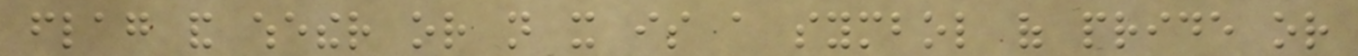flag and whether or not it is a symbol of pride or
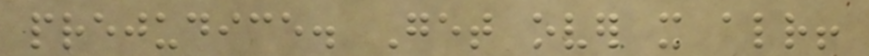prejudice. Get over it already!
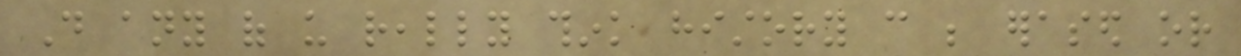Do any of us really think history can be erased or
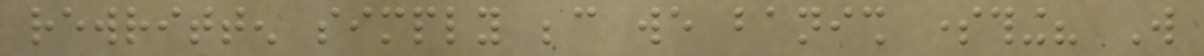rewritten simply because we banish something? Will
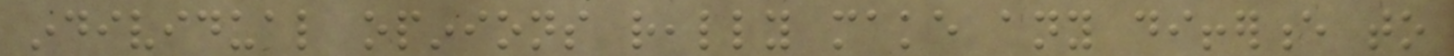individual opinions really make any difference to
